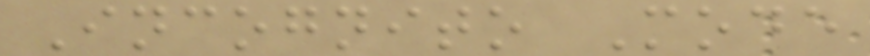Incognito Mode
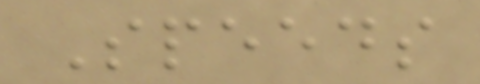Speeds
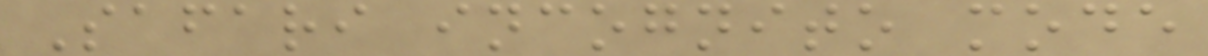Safari incognito mode
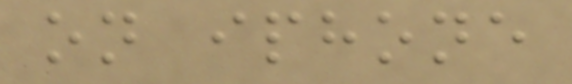on iphone
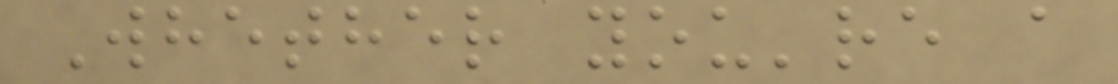Whether you're a
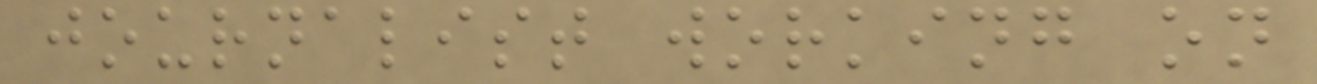journalist working on
